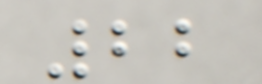22
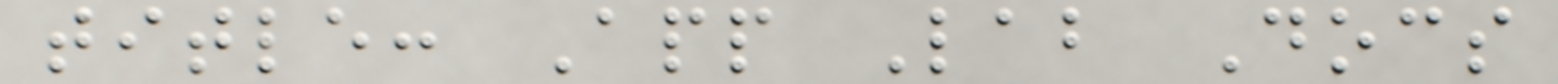title: App Lab Docs
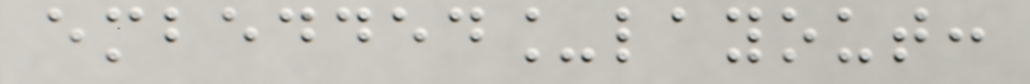embedded_layout:
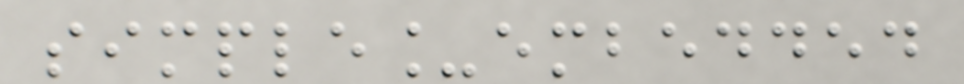simple_embedded
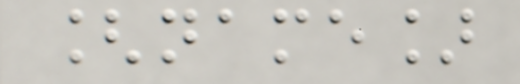[name]
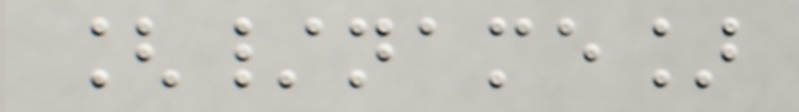[/name]
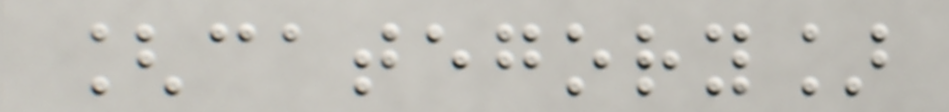[category]
